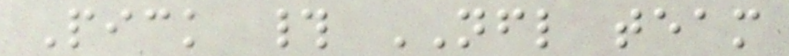Pick # NFL team
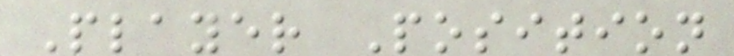Player Position
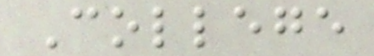College
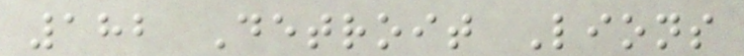182 Detroit Lions
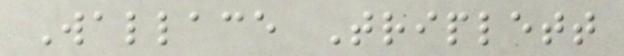Wallace Triplett
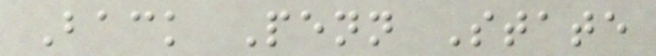Back Penn State
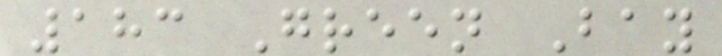183 Green Bay
